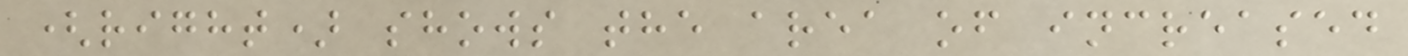(right) shows the area of increased
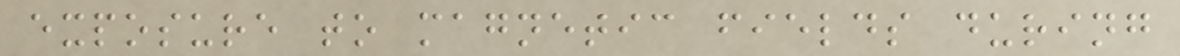exposure to magnetic fields during
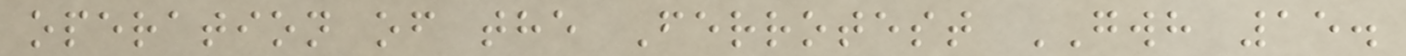operation of the Ferrotest GWH 15.
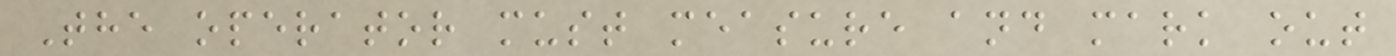The operator must measure and mark out
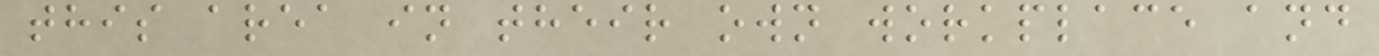this area in their own workplace and
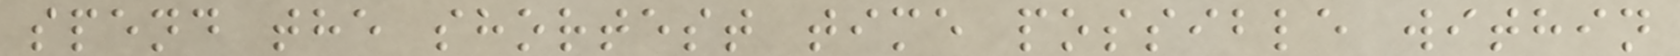spend the shortest time possible within
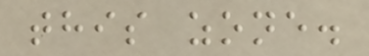this zone.
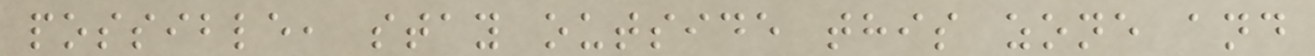possible, stay outside this zone and
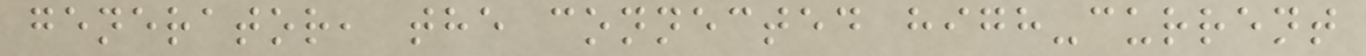generator, the connected high-current
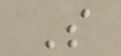S
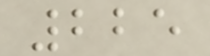225
